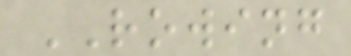ROWING
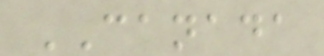CANADA
